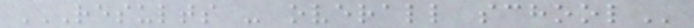RESULTS - OVERALL SCHOOL
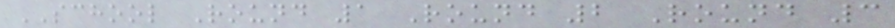SCHOOL Round 1 Round 2 Round 3
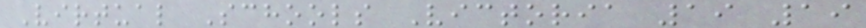Virtual Schools Victoria 19 19
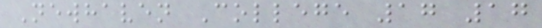Newhaven College 17 17
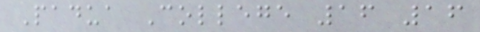Padua College 16 16
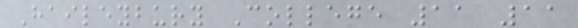Haileybury College 11 11
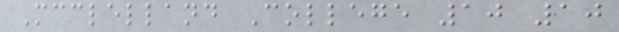Mcclelland College 10 10
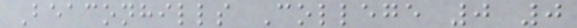Beaconhills College 0 0
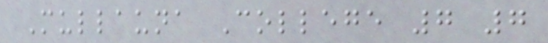Mullauna College 7 7
